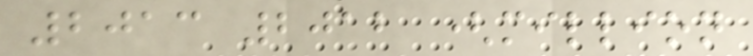2013 2012 (million
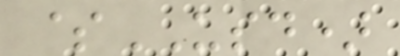$USD)
